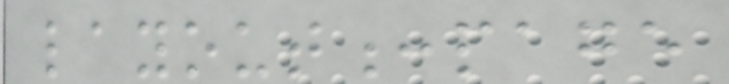layout:page
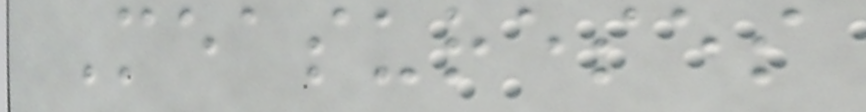Measureses
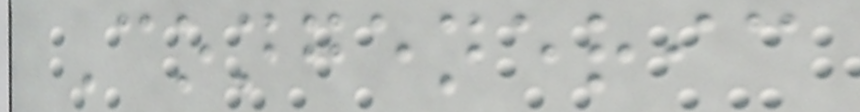Congeneric
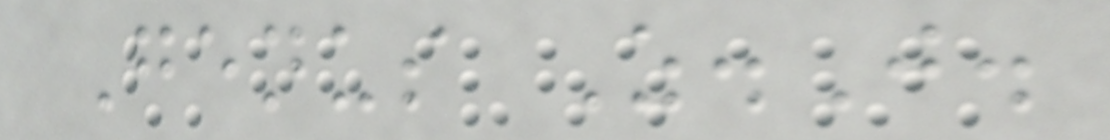Genus Z.J.
